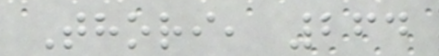Thori, 264
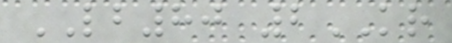LB80 2KR
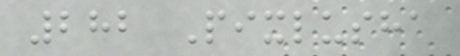282 Pixlusha
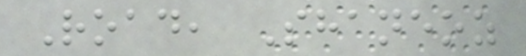Road, Shaneoz
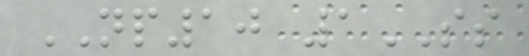NP10 1SS
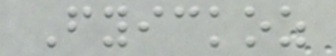Fyickoz
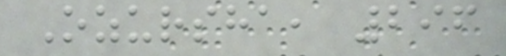Ozursha, 296
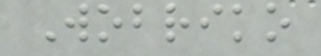Wobriko
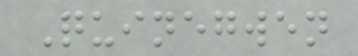Quinegwen
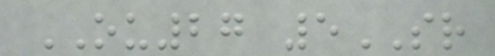OU27 5SR
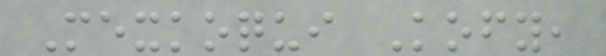Mexkoqui Kofy,
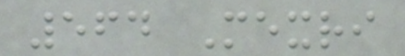564 Mexri
